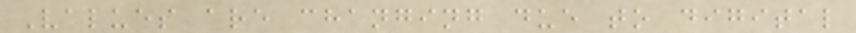Values are changing due to digital
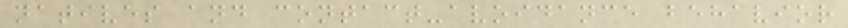natives and contact-avoidance behavior
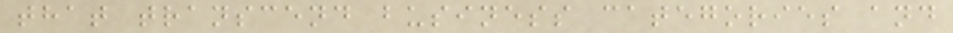that transcend business categories and
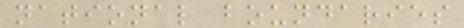national boundaries
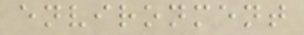environment
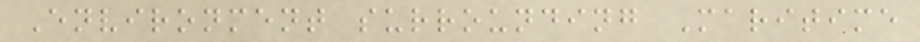Environment surrounding Maritime
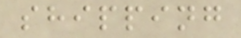shipping
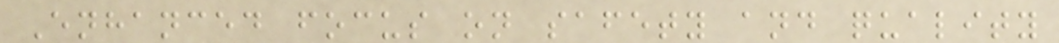Enhanced focus on safety and quality
